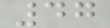47
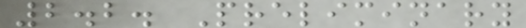2.2. Preliminary
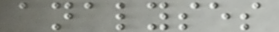analyses
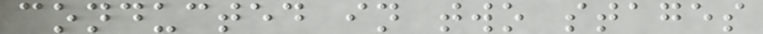conducted in two stages
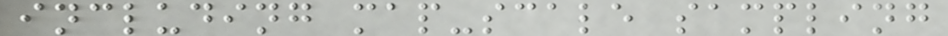including map-scale sampling
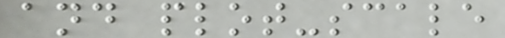and plot-scale
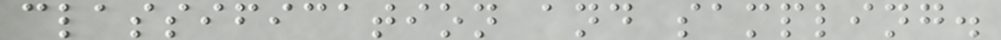classification and sampling.
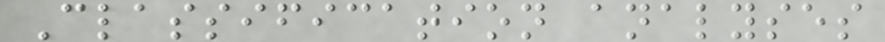Classification analyses
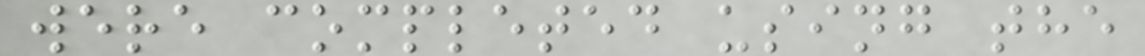were completed using the
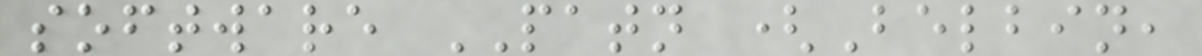software PATN (Belbin,
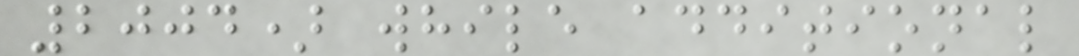2004) while additional
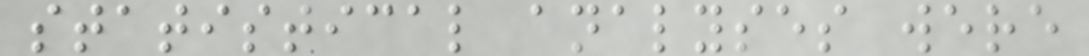statistical analyses were
